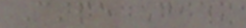Carpe Diem
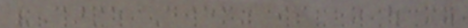"Carpe Diem" is one of my
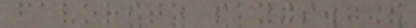favorite sayings. The
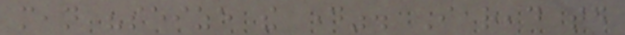mean "seize the day". I read today
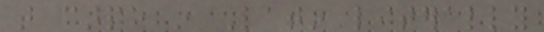that carpe in Latin literally
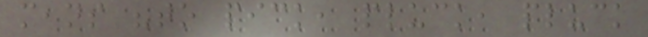means "to pick, pluck, pluck
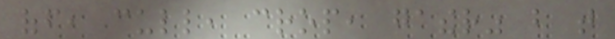off, cull, crop, gather" but that
